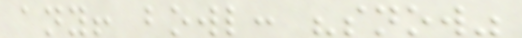any! bowl: "snow"
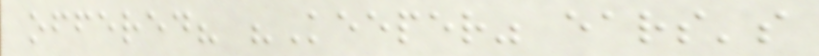offered? "Keeper" ears's
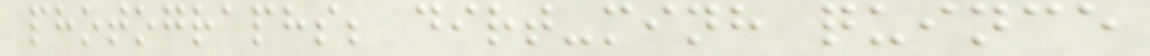photographs; dirt-minh quince
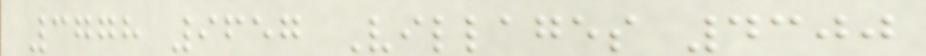3778 9657 Villages 4300
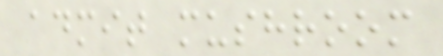admit mushroom
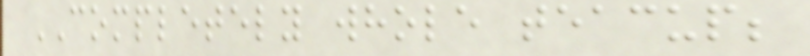COMPLETELY whole teacup;
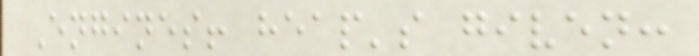Engines! heap's given:
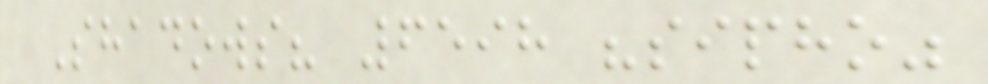Shadows? 6598 "sipho"
